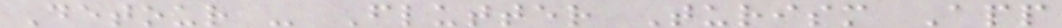Detour - Flutter Turism App
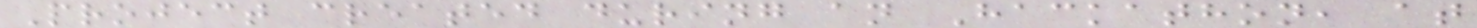Project created during an Hackathon, at
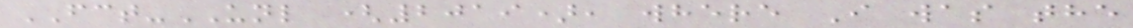FCT-UNL (2019), where I was the
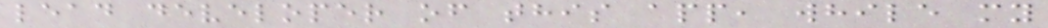lead developer of this app, while my
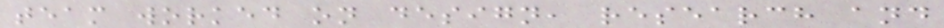team worked on design, research and
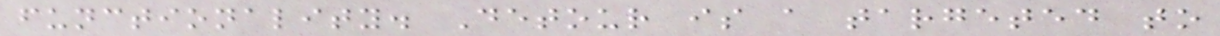functionality. Detour is a targeted to
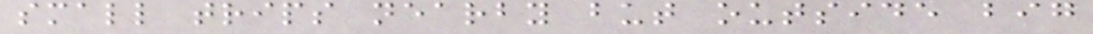small trips nearby but outside big
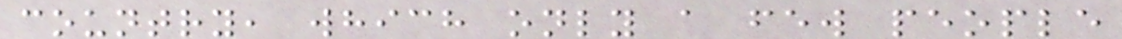country, which only a few people
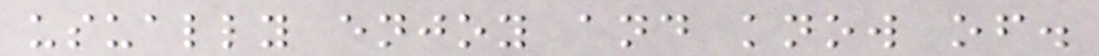usually enjoy and know of.
